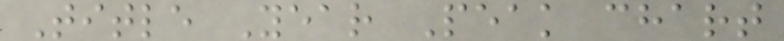Title Year Peak chart
